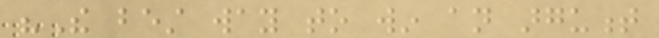"The best way to win an argument
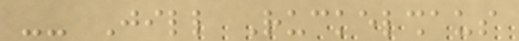-- Jill Ruckelshaus
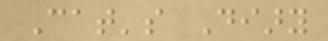Cat's Diary
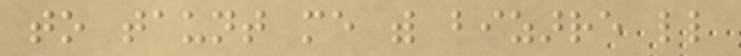to taunt me with bizarre little
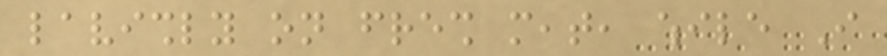lavishly on fresh meat, while I
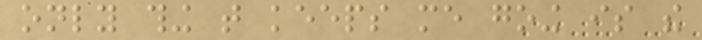only thing that keeps me going is the
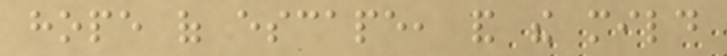hope of escape, and the mild
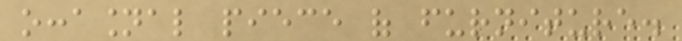occasional piece of furniture.
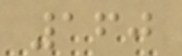160
